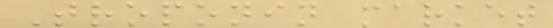Troponin market
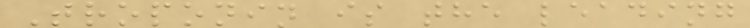Troponin is the leading
